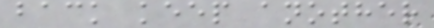back keep another
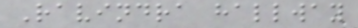Ravindra hallway
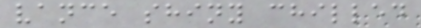vance shiny chilled
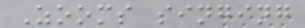Zooms singing
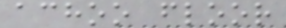achoo floor
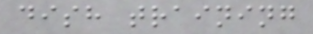dish training
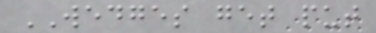WEDGES get put
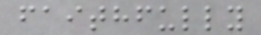faithfully
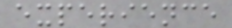experience
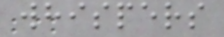whispers
